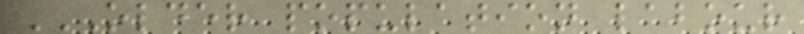OLDER POPULATION LABOUR
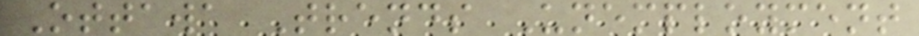Ottawa Trends Unemployment
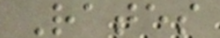Rates
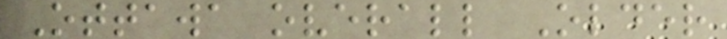Ottawa overall Older
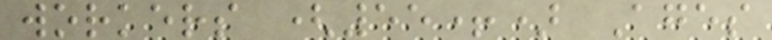workers (55+) Ages
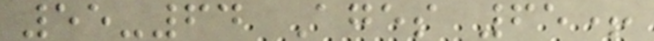55-64 Ages 65+
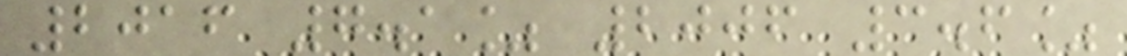2016 7.1% 2006 3.6%
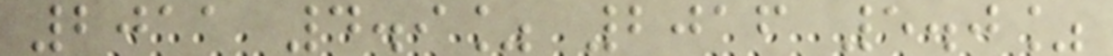2011 4.9% 2016 5.0%
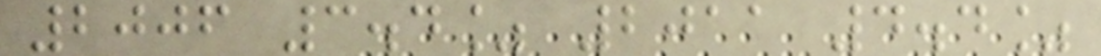2006 3.4% 2011 4.4%
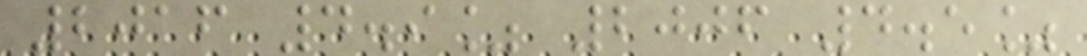2016 4.9% 2006 4.5%
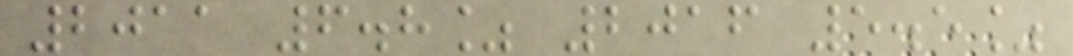2011 6.8% 2016 5.5%
